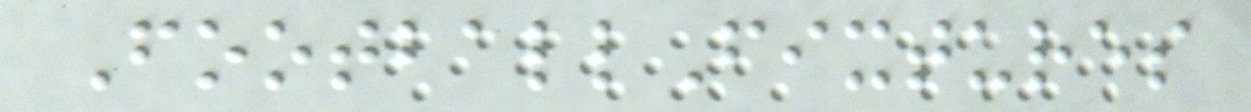FootballFixtures
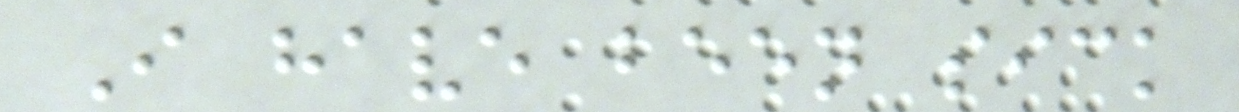I have been sick
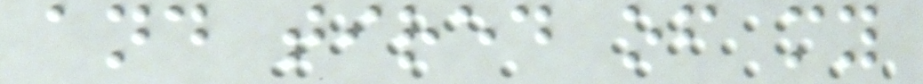and tired of my
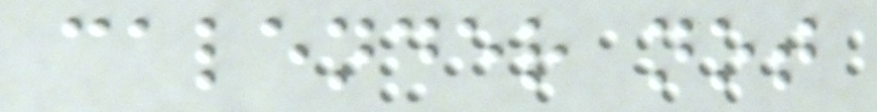calender not
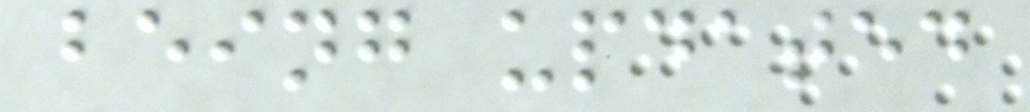being updated
